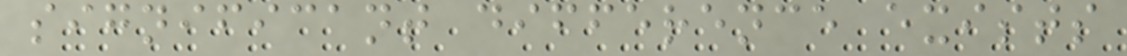significant difference exists
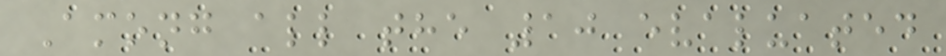Among all the 10 evaluated
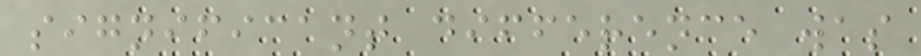significant difference was
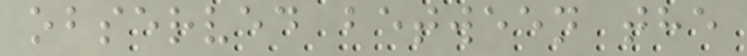observed between the
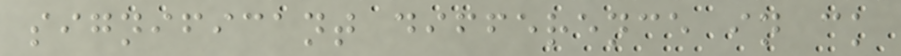significant difference in ck
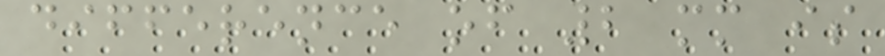difference of 2 mm is
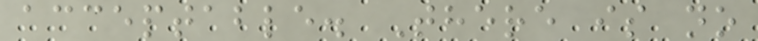acceptable. There is no
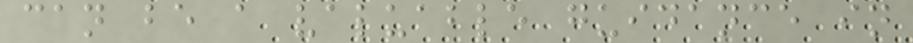can be a valuable guidance in
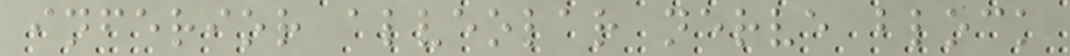inferior alveolar nerve block
